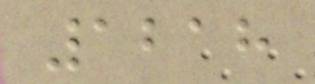1218
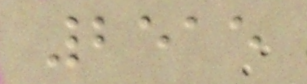2515
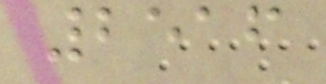2516
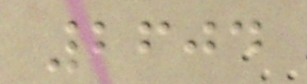2604
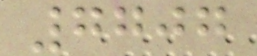7707
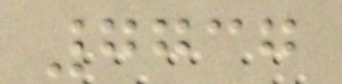7737
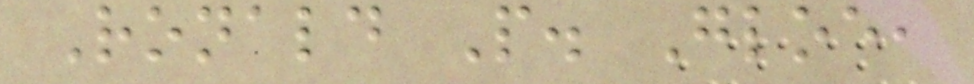Ronald P. Gloe,
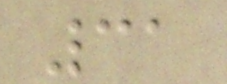31
